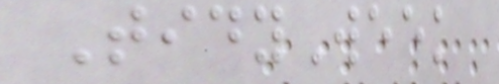TidyWeek
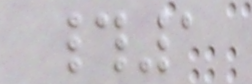#1
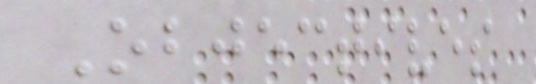Objectives
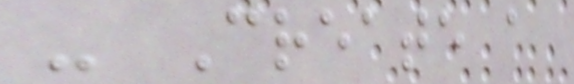- Create a
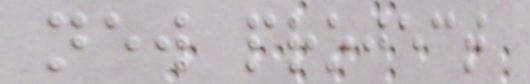new project
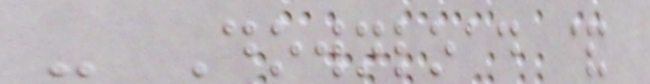- Download &
